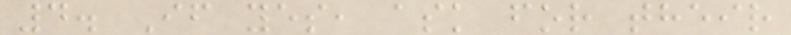4. If yes, ask for their
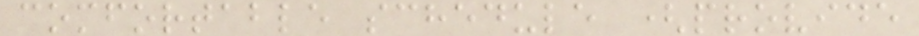comfortable schedule (provide
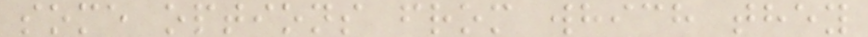some options from which they
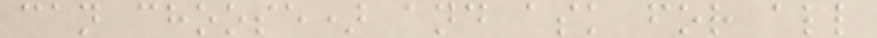can choose) and ask for all
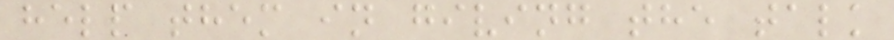help them in giving the talk
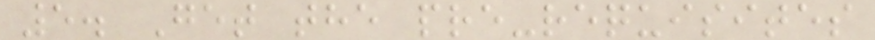5. Get the pre-requisites
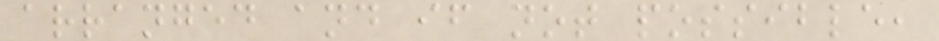arranged and if not possible,
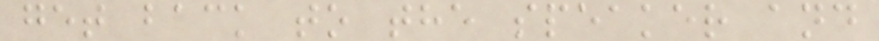get back to the speaker and
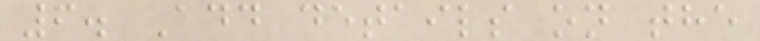6. Add details on the
